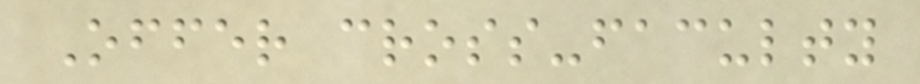Offer cross-faculty
